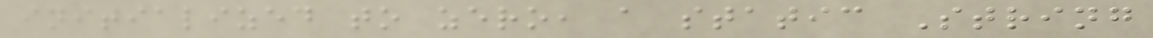initialized to zero, a static String
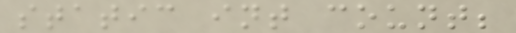static int count;
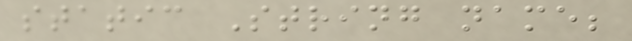static String name;
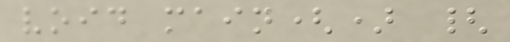void main() {
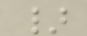}
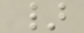}
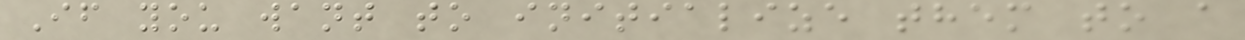If you want to initialize them to a
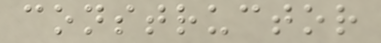constructor
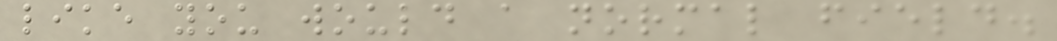like you would a normal field.
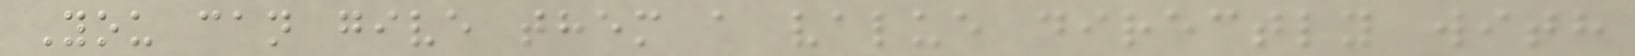You can give them a value directly with
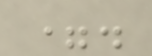=.
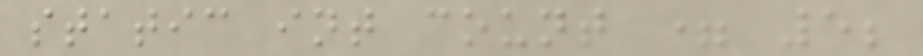static int count = 5;
